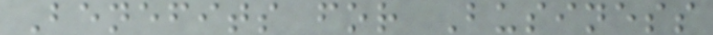Benefits for Business
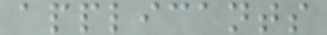applicants
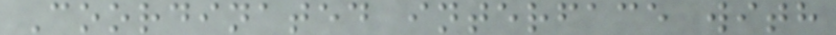Coordinated interface with
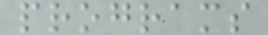programs
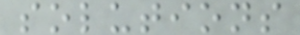solutions
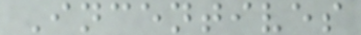Incentives
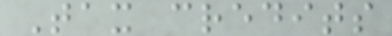Tax credits
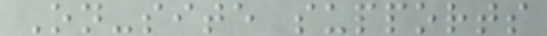On-site supports
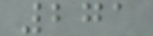271
